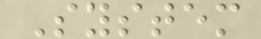System
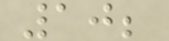10;
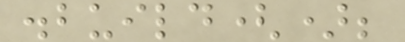.build();
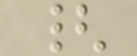{
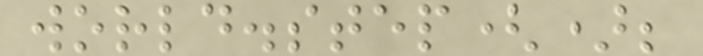world.step();
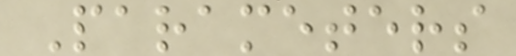Parameters
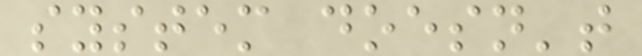system doesn't
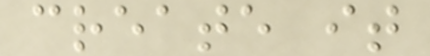create it
